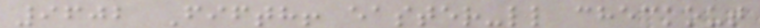9602 Fifth! easter-ll checkout
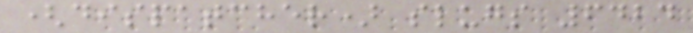(dispatcher) slugs 6424
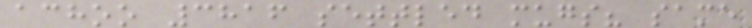achoo 3816 settled mugs? same
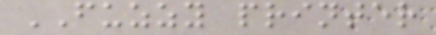FUZZY printer
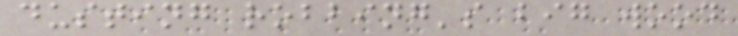dusting robbing's big wood
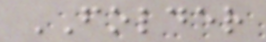FOLDER
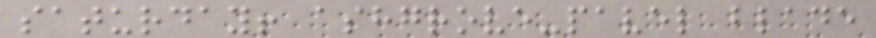saturday! ashgrove-pavel blade
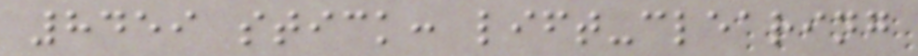8459 stick: lift-clearing
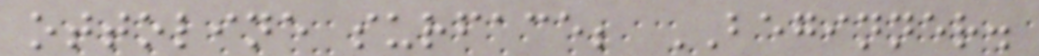ottoline surface; BEGINNER.
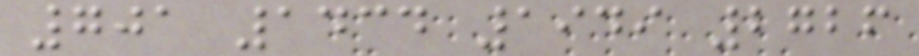701 1434 1949 2726
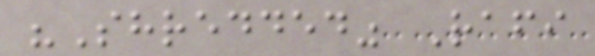"Shredded" Rafi
